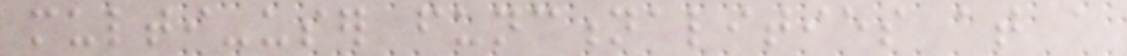multi-user functionalities at a
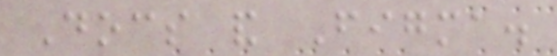Docs and Figma.
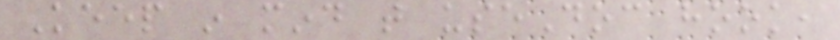Keep in mind that useDoc hook,
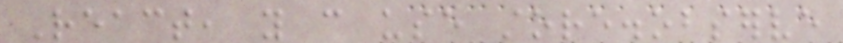React, you can use store.observe
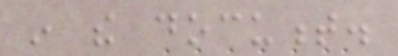in the document.
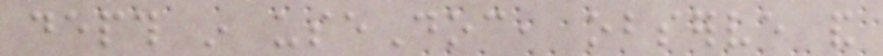depth in useDoc, observe and
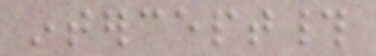intercept#
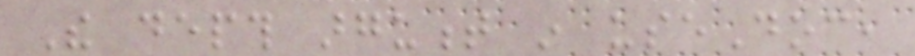The depth argument in useDoc,
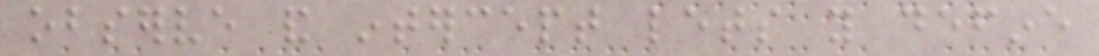observe and intercept lets you define
